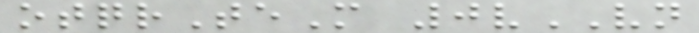otqrTeM 0vVN
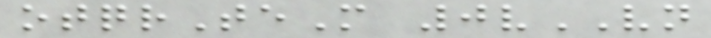otqrTeM 0vVN
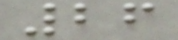26
